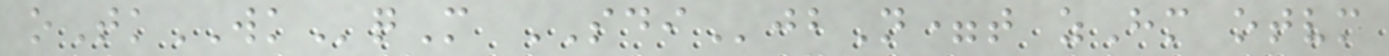oTkWKqM SDIjbN=t zHm otvm
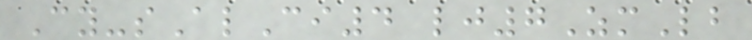Cy-sAlCi4 lj7ZmLb
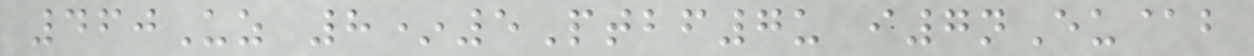460Uz 8*5Ptbf7u i7nEu@b
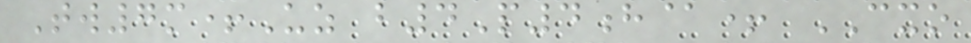Tw7m+Uz b4P4h@+ CXO
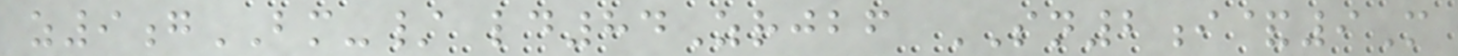z9gBM-/ ld84Zrjbf SN2i&9M
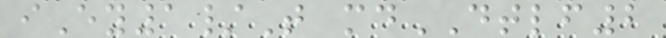iEy1/T mdDTLF2
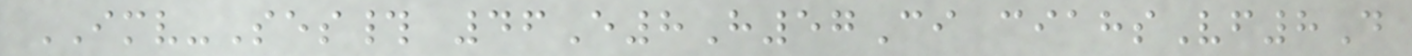IMV-Ses# 46E8H57Ci ciahsVf8D
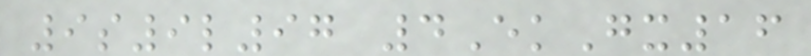9s9l97 4EkGx16
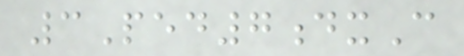3Ped7dxC
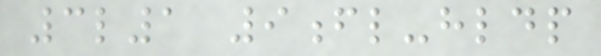3l1 9fl-hldp
